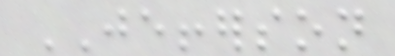JEFFERSON
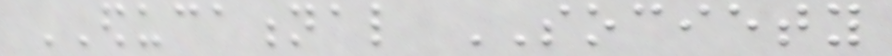EDUCATIONAL SOCIETY
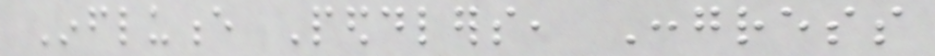Influence Peddlers, Congress
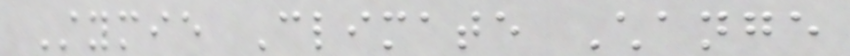Stymie Climate Change
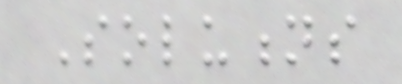Solutions
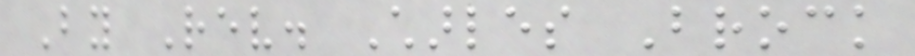By Rev. Charles Brock
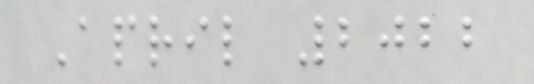April 2022
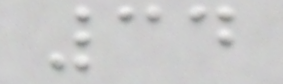34
